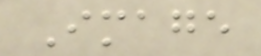Image
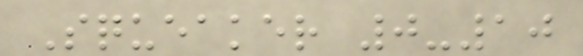Squeaker 0-10
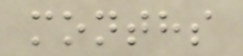months
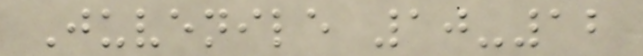Juvenile 10-12
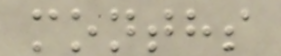months
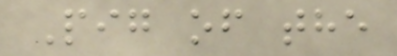Pig of the
